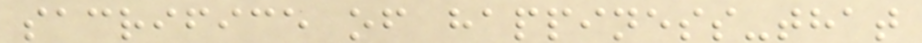sacrifice of happiness-that
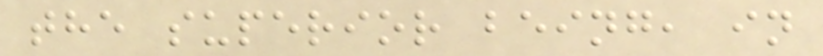the superior being, in
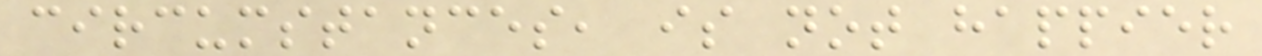circumstances, is not happier
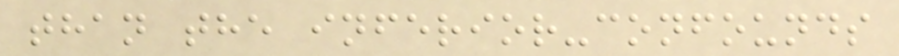than the inferior-confounds
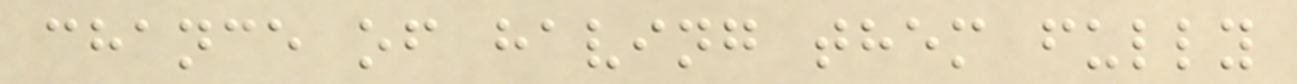chance of having them fully
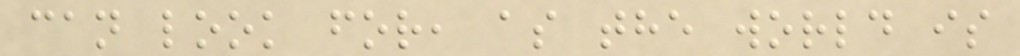can look for, as the world is
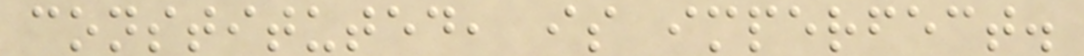constituted, is imperfect.
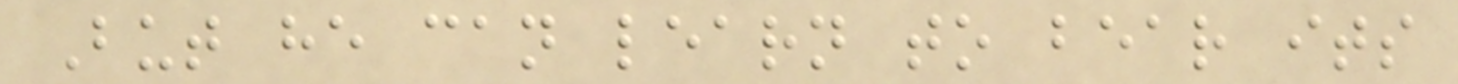But he can learn to bear its
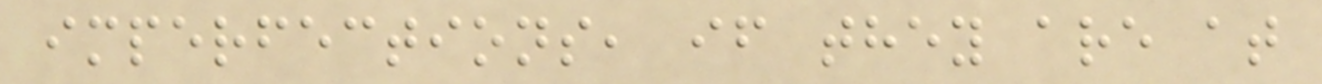imperfections, if they are at
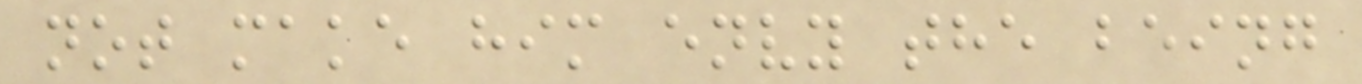not make him envy the being
